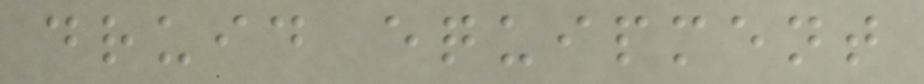druid equipment
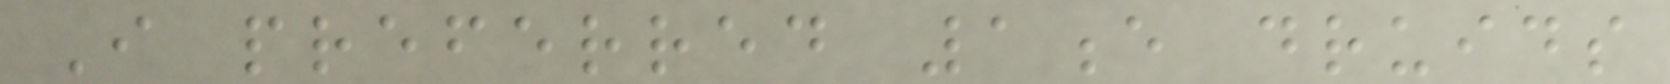I preferred 1e druids
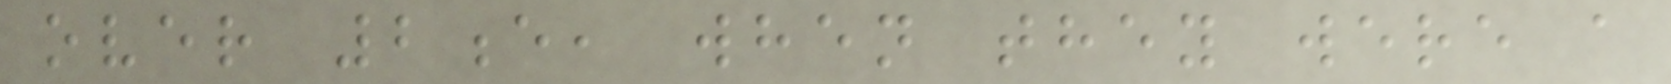over 2e, when they were a
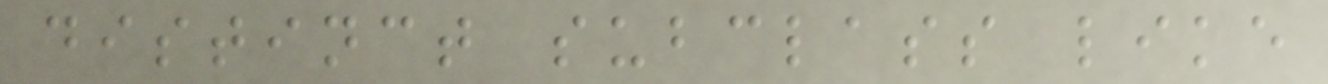distinct subclass like
